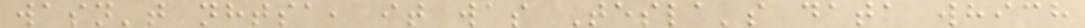wasn't nhtsa, it was Tesla's data which
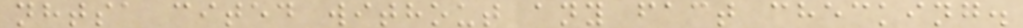nhtsa cited without any fact checking.
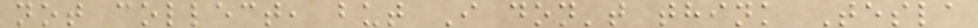not collect, but I don't think Tesla
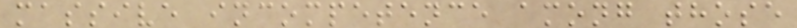massive incompetence among those
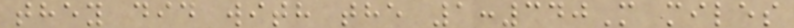they did with the 1:340M miles
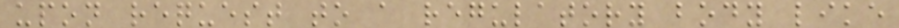upon request to a regulatory body like
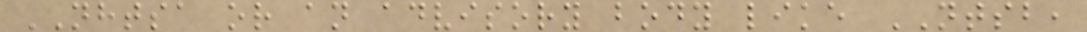NHTSA or an advisory body like NTSB,
